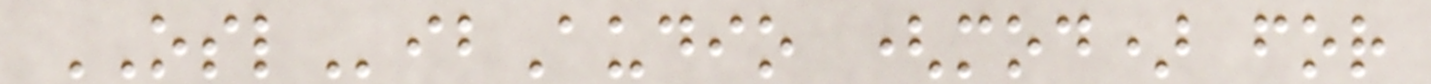OSLibAudio (mod) for
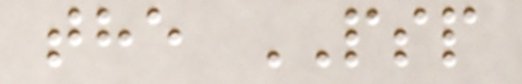the PSP
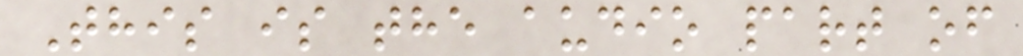This is the audio part of
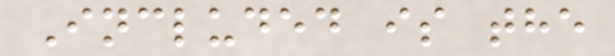Included is the
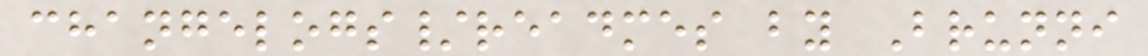changelogs/readmes by Brunni
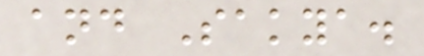and Sakya.
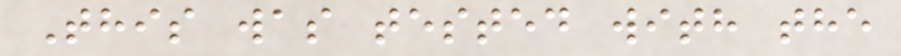This was tested with the
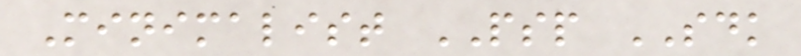Minimalist PSP SDK
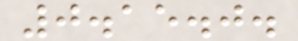0.15.0.
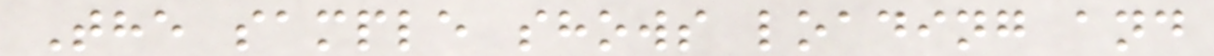The sample shows loading and
